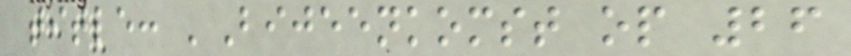title: 'Bijeenkomst op 26
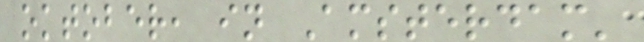oktober, in Amsterdam'
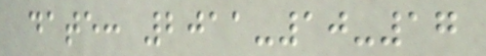date: 2011-10-17
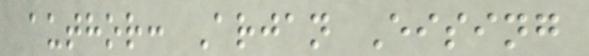author: Arjan Eising
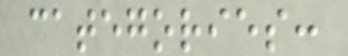categories:
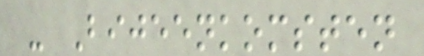- Bijeenkomsten
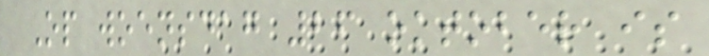Op woensdag 26 oktober is
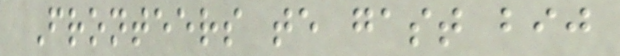Fronteers te gast bij
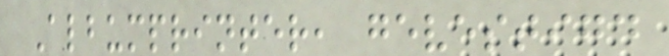Albumprinter, gevestigd
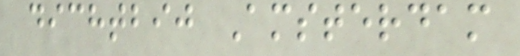dichtbij Amsterdam
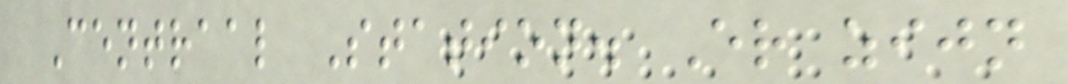Centraal Station. Er zijn
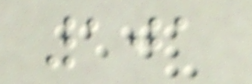101
